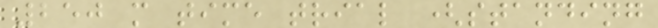250 m time trial (standing
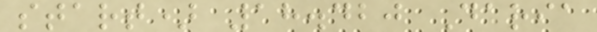start) 18.420 Daria
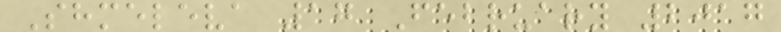Shmeleva 17 February 2017
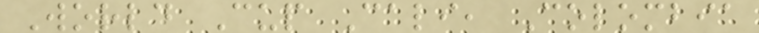World Cup Cali, Colombia
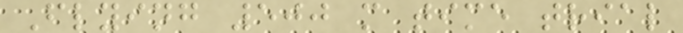Flying 500 m time trial
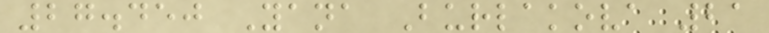27.450 Yana Burlakova 21
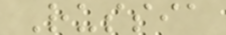Russia
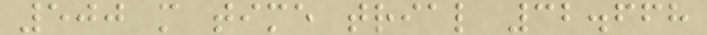500 m time trial 32.668
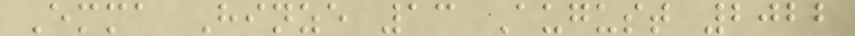Emma Hinze 13 August 2022
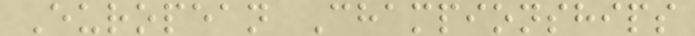European Championships
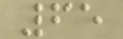65
